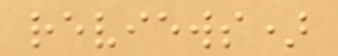reviews)
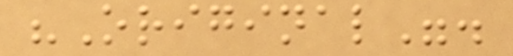"Original".
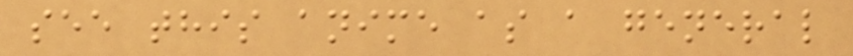see this anime as a general
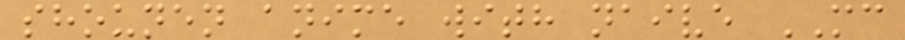shounen anime with naive MC
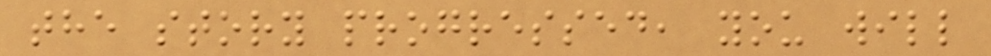the story progressed, you will
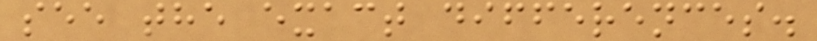see the exact differences.
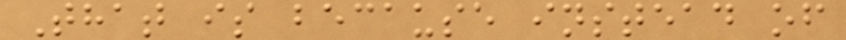That is because instead of
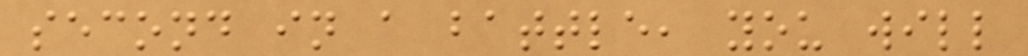second in a battle, you will
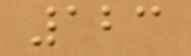123
